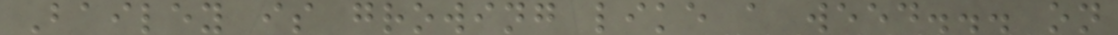Bailey is growing like a weed... on
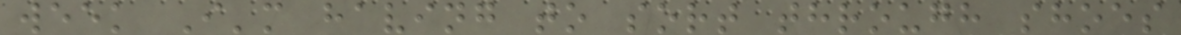week I'm having to sort through shoes
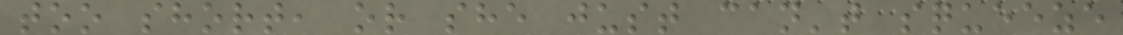too short, or she just can't squeeze
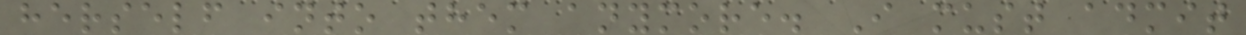herself into them anymore. I must admit
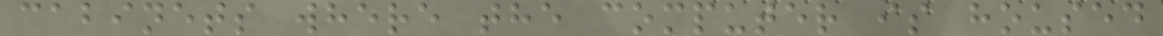cabinets where the computer is housed
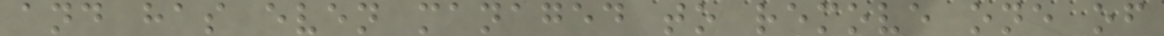and has even managed to remove one of
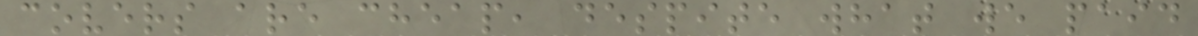covers are cheap, despite what we paid
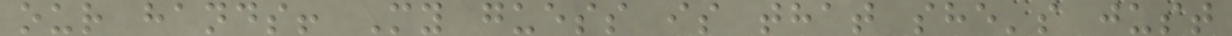our hands! My guess is that she's just
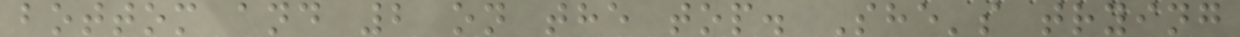bottom and 2 on the top. She's trying
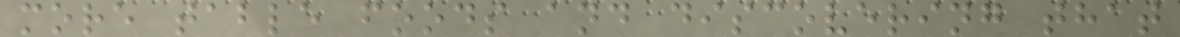more table foods and discovering that
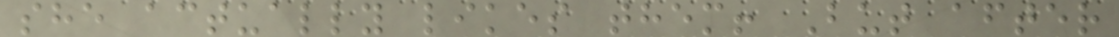she actually likes them! But after
